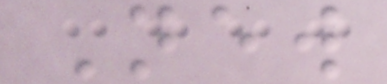New
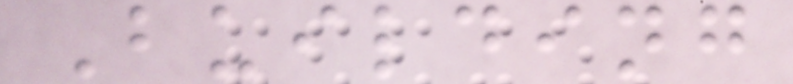Building
